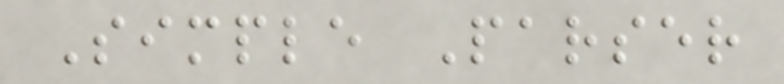Simple Parser
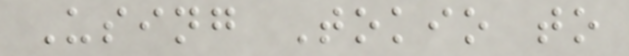Using Tokio to
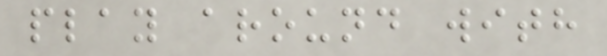play around with
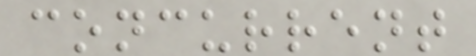concurrent
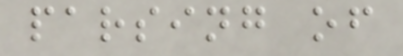parsing of
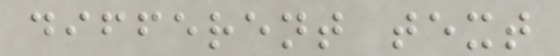different text
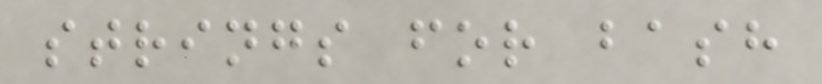strings for bash
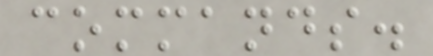commands.
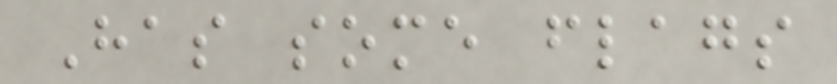Has some flags
